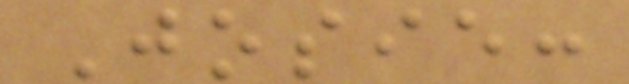Josie:
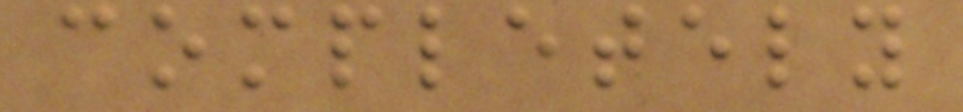completely
